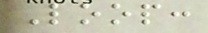Loop:
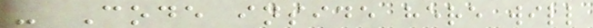- Code inside here will
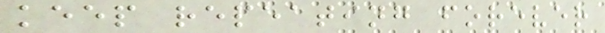keep repeating forever
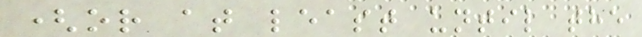(or at least until the
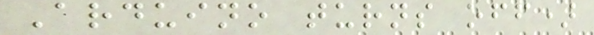Arduino turns off)
